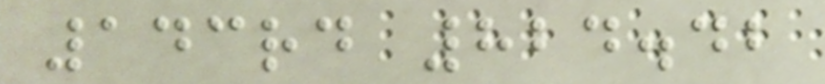143rd 824.42
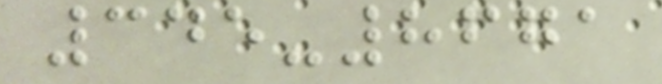345-8671
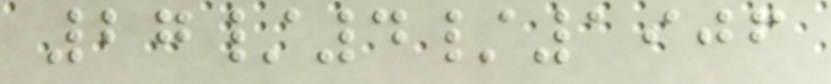27/4/1906
